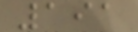191
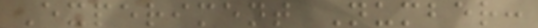Experiment Number:
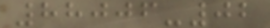88006-02
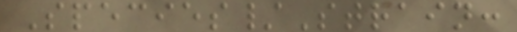Species/Strain:
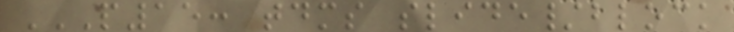P15: TDMS SLIDE/BLOCK
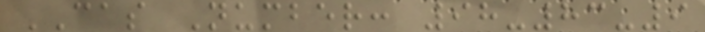CAS Number: 98-83-9
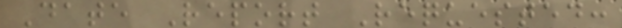Date Report Requested:
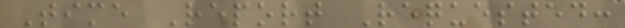Time Report Requested:
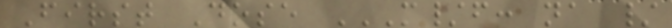First Dose M/F: NA /
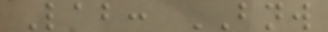Lab: BNW
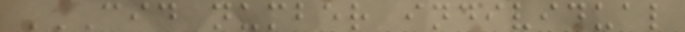CID NUMBER INDIVIDUAL
